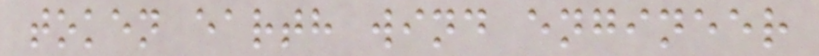token earth wind engineer
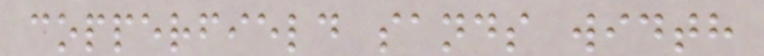copperfield sands width
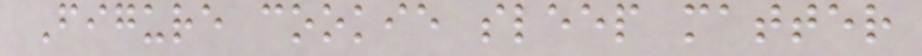Figure cookie sleep matter
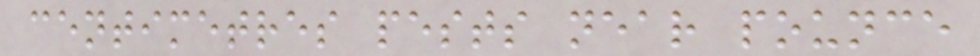centimetres pests near pounce
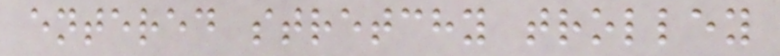entered stretchy trolley
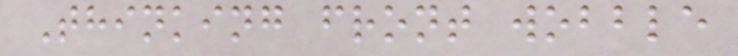Thinking front wobble
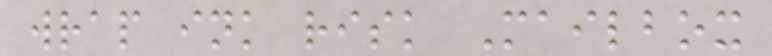wrap ink risk Mailbox
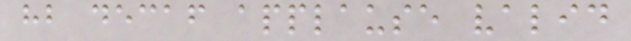hb decaf applause valid
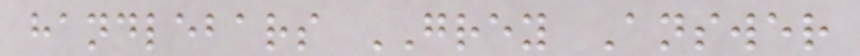handlebars GREY Answer
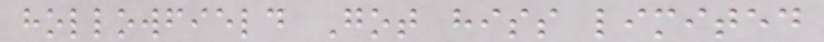hollowfield Got hiss limited
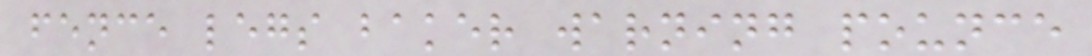fence legs baker warning pounce
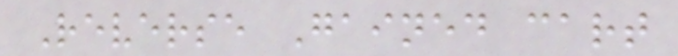Reverse Gained cart
